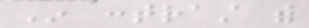In contrast with
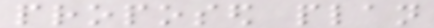proposed plan
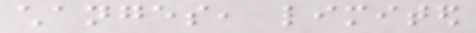changes, limited
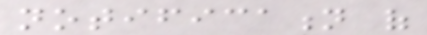notification of
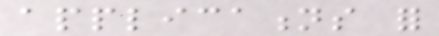applications for
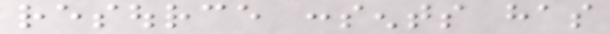resource consents has
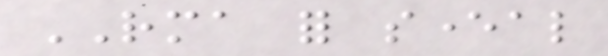RMA for several
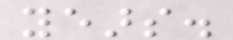years.
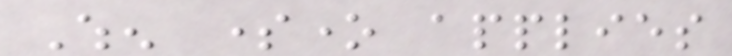When someone applies
